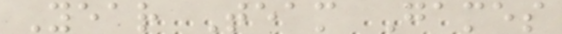Year Team Games
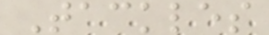Tackles
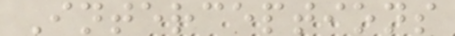Interceptions
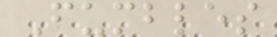Fumbles
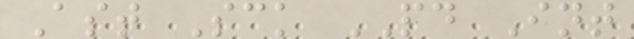Ast Sck PD Int
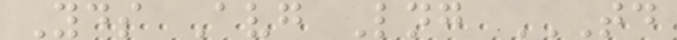Yds Avg Lng TD
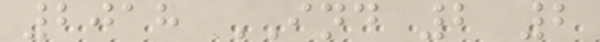2018 IND 2 2
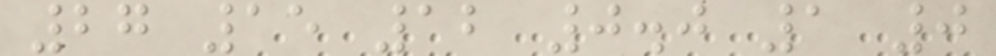27 15 12 0.0 1 0
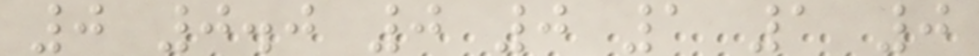0 0.0 0 0 1 1 0
